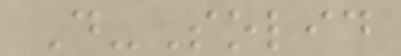D-Solid
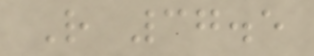R 37.5
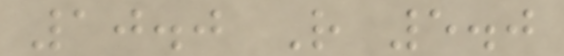10.0 R 5.0
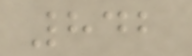842
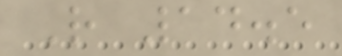R 14.5
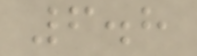6.8
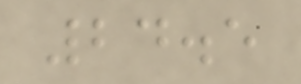24.5
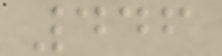446
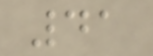41
